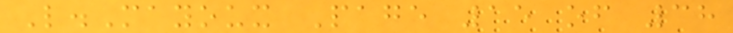L.Mayoux Page 15 of 38
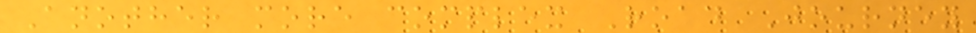Another more complex Road Journey
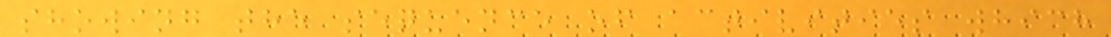showing the sequence of activities which
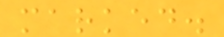marked.
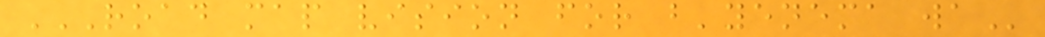ROAD MAP VISION FOR B'YENEMA WA
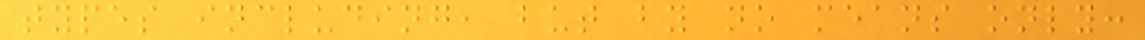types including, but by no means only:
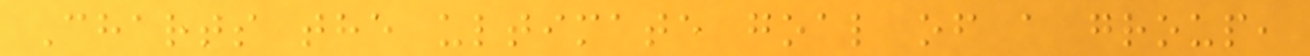Charts the ultimate goal of a group,
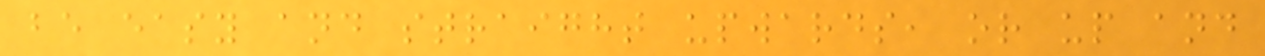be easy and straight upwards, or up and
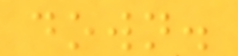down.
